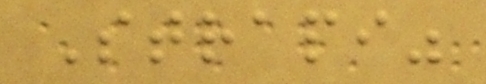Strapi"
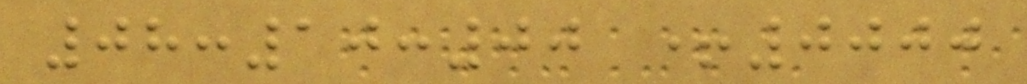08:10:00 +0000
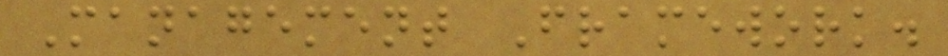Management Framework.
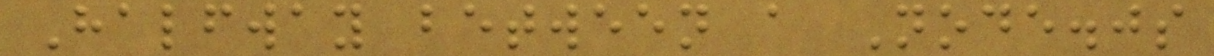Halfway between a Node.js
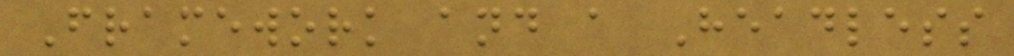Framework and a Headless
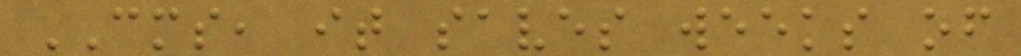CMS, it saves weeks of
